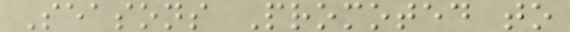Seasons Promoted to
